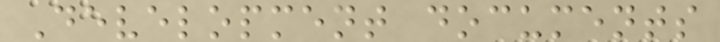Development documents
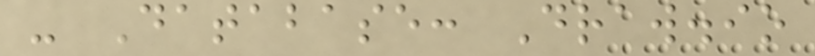- Database: Draw.io
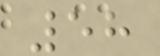58
